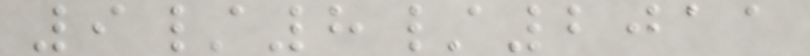9/8/2011
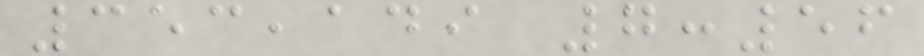353,149 7:56
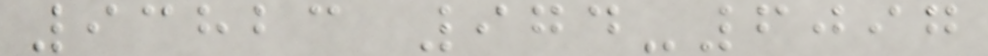93823 974-6097
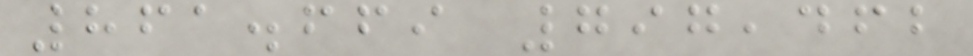861.669 797,462
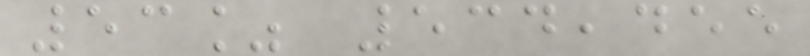53% 534,455
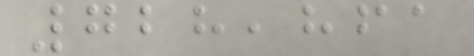728,861
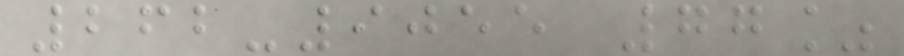262-9055 77%
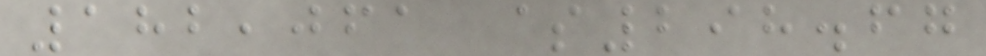182,061 $298.67
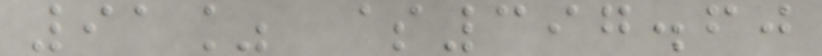91% $397.60
